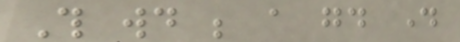This would be a good day
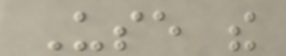Use the
